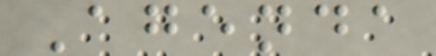Agenda
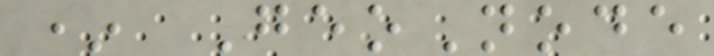* GeoNode
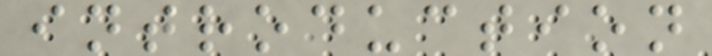introduction
